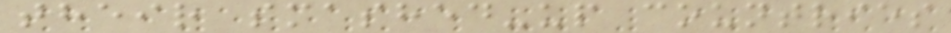their smashed-up countries
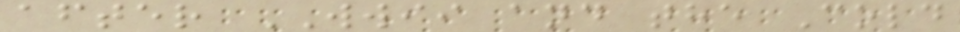after WWII and the Cold
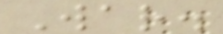War.
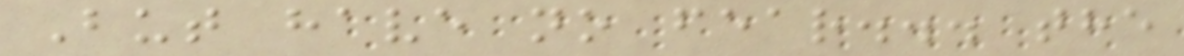But have no fear... the
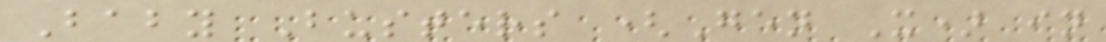Baby Busters (Gen X) in
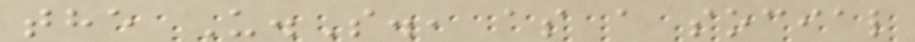the U.S., as a social
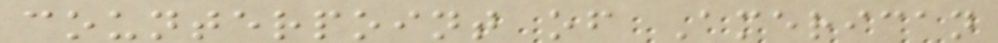counterpoint of American
